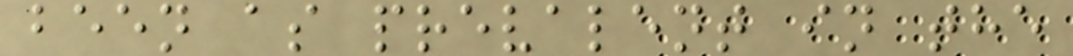been as prevalent in the
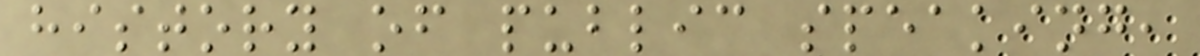history of public speaking,
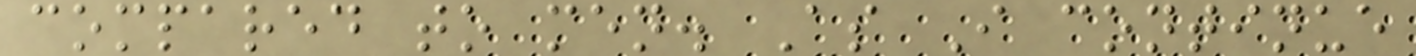compared to men. As I continue
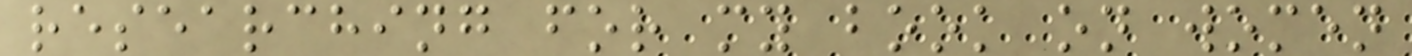researching for my book on women
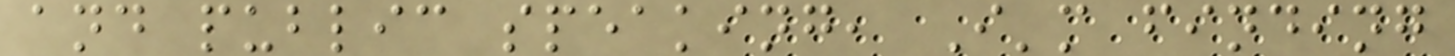and public speaking, I'm finding
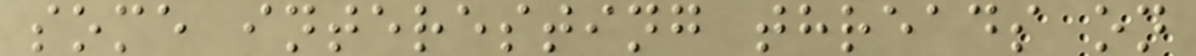some interesting threads on
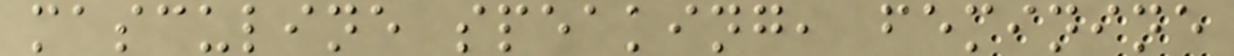masculine speaking, feminine
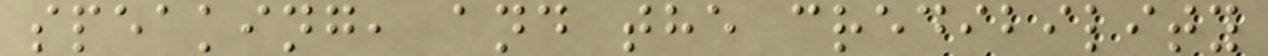speaking, and the credibility
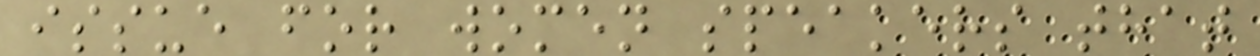issue for women speakers that
